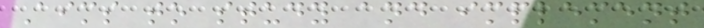Aims to study and implement
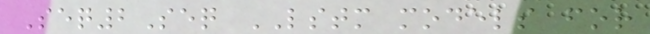Seq2Seq LSTM models for
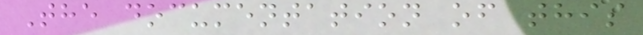The documentation of this
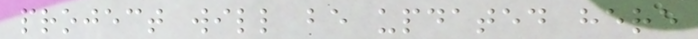project will be updated here
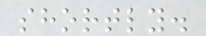shortly.
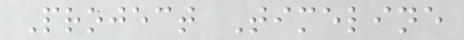Project Timeline
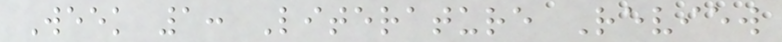Week 1: Literature Review
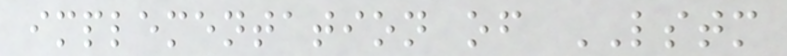implementation of LSTM
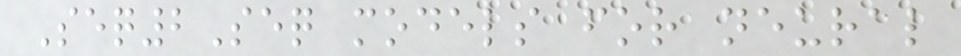Seq2Seq models for neural
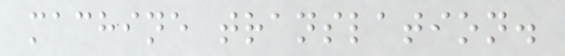machine translation.
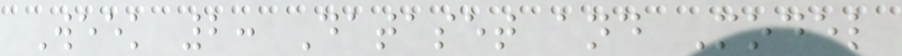Week 2: Dataset and Model
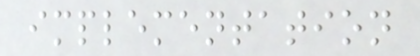implementation
